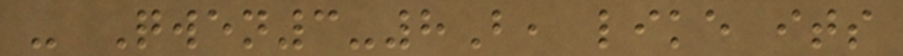- Qwen3-8B, like its
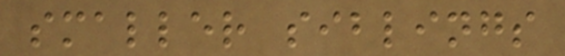smaller siblings
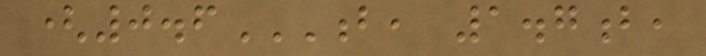(0.6B, 1.7B,
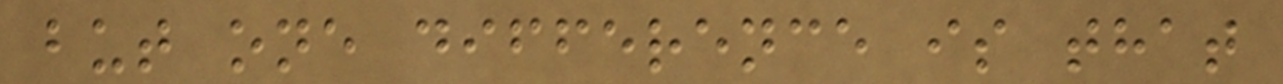but one difference is that
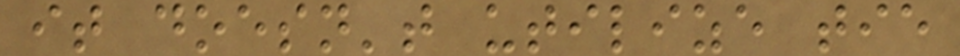it doesn't utilize tie
